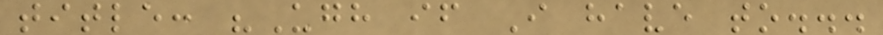title: "Ugh if I have to...
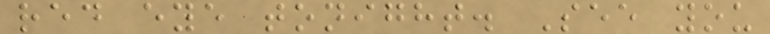red eye tonight. See you
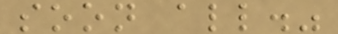soon all."
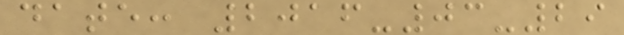date: 2016-03-29
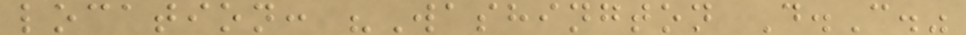location: "Washington D.C."
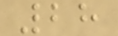28
